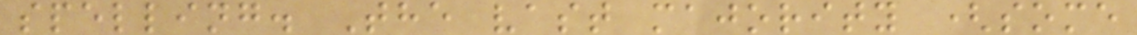spelling. The vast majority (some
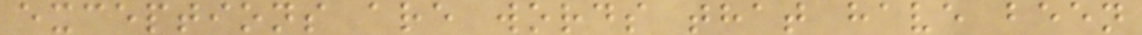exceptions are words that have been
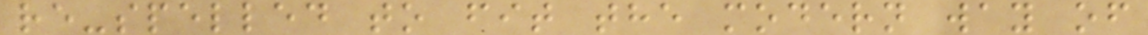re-spelled to fit the modern way of
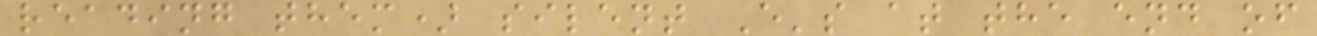reading them) silent E's at the end of
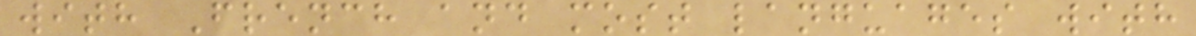with French and most languages with
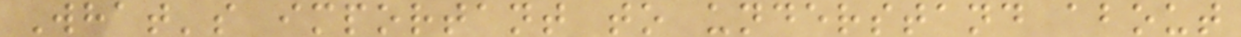What's important to understand about
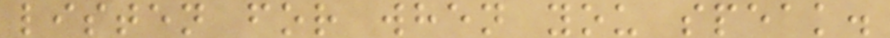listen for when you speak.
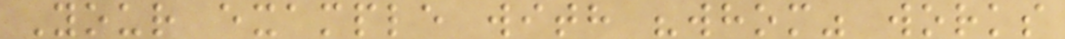Your example with "whom" works
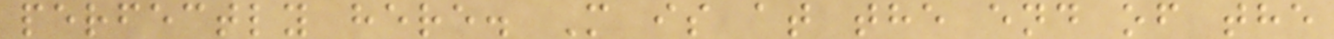perfectly here. M is at the end of the
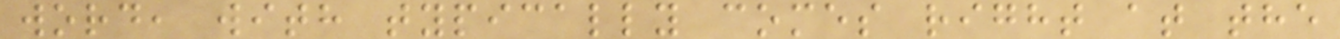word, with typically comes right at the
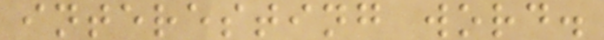interesting word.
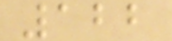122
